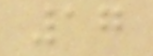17
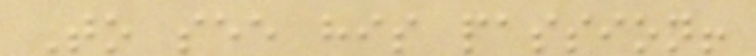To see his passion!
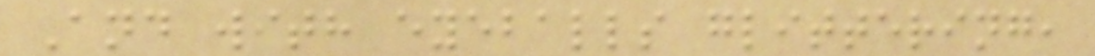And with eyeballs glittering,
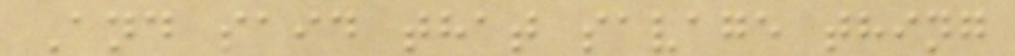And said that savage thing
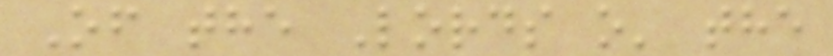Of the Lords o' the
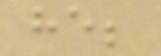he;
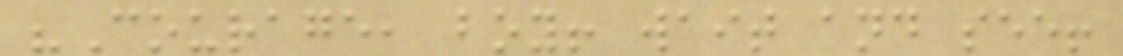"Courage, boy! wait and see!
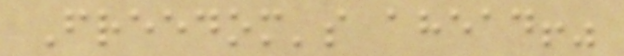Freedom's ahead!"
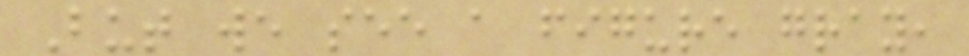But we see a figure gray,
